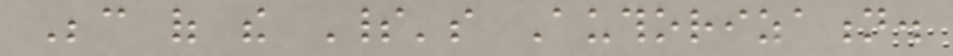Because of the Spirit's Authorization.
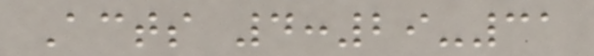Acts 4:29-31
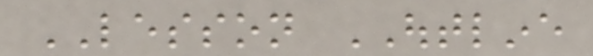LESSON OUTLINE
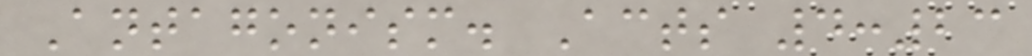Antagonism. Acts 4:23
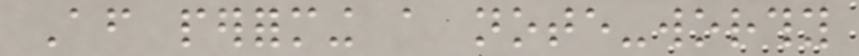After performing a note-worthy
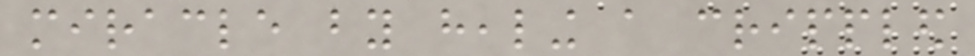miracle by healing a crippled
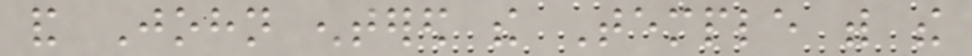and John entered the Temple with the
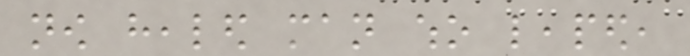now healed man who leaped,
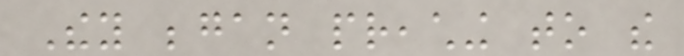They began preaching to the
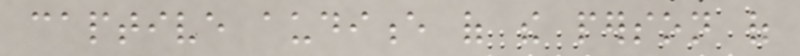captive audience of the person of
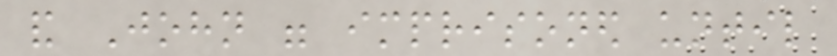and John were imprisoned until
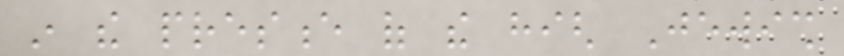in the presence of the high Jewish
